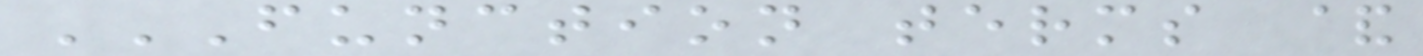FUNCTION TERMS &
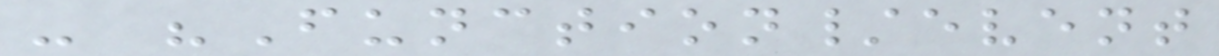- "Function/event
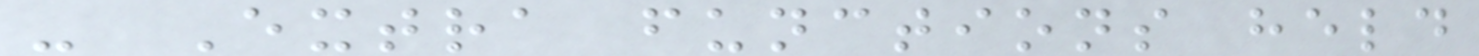- Extra functions held
